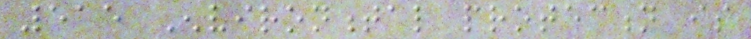515 Environmental protection is
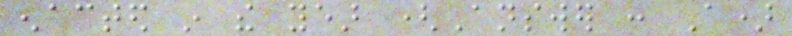enacted in the year (Answer : A)
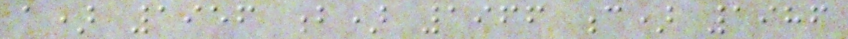a) 1956 b) 1966 c) 1986
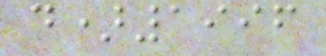d)1996
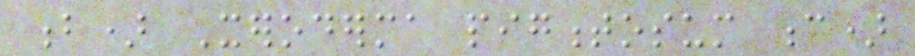b) Xeroderma pigmentosum c)
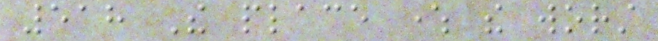518 The place where the worst
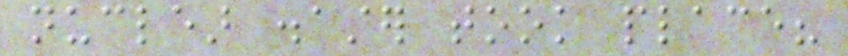nuclear disaster took place?
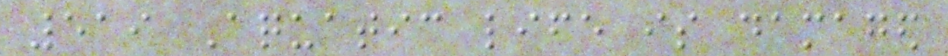519 Aquatic life is damaged
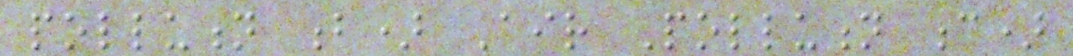pollution b) Air Pollution c)
